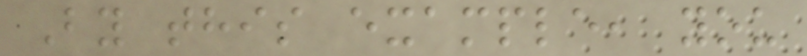By this example, you
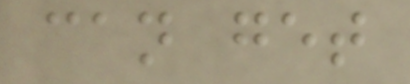can get
